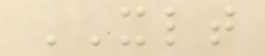XLT
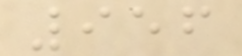956
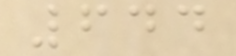644
